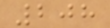208
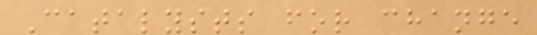Catalysts for change
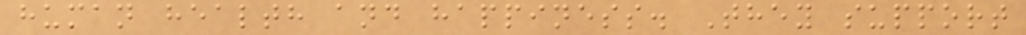human health and happiness. They support
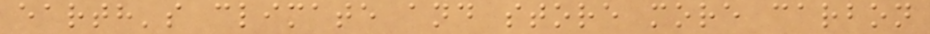earth's climate and store more carbon
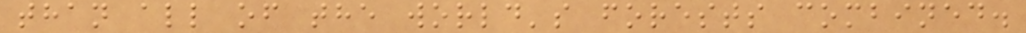than all of the world's forests combined.
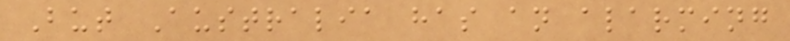But Australia has an alarming
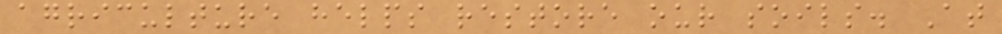agriculture helps restore our soils. At
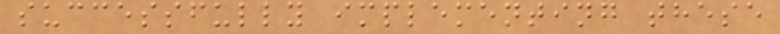successfully implementing these
